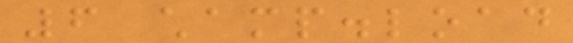6 champ.load
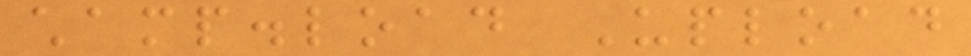champ.load Upload
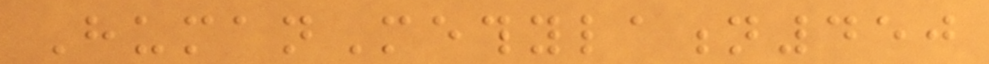HumanMethylation450
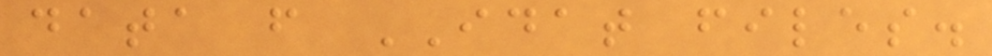data from IDAT files.
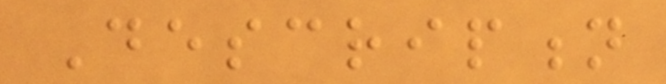Description
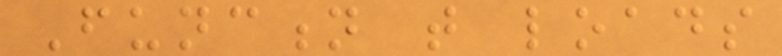Function that loads
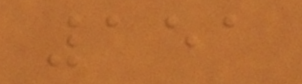151
